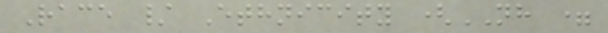Race / Ethnicity (NH =
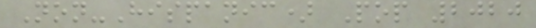Non-Hispanic) Pop 2020
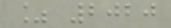% 2020
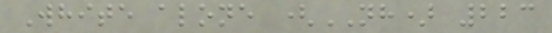White alone (NH) 223
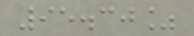95.30%
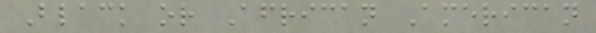Black or African American
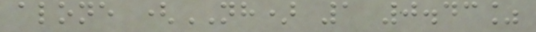alone (NH) 1 0.43%
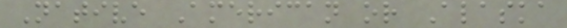Native American or Alaska
